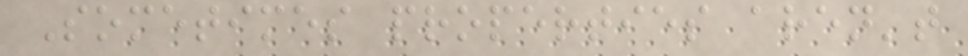Sometimes properties aren't
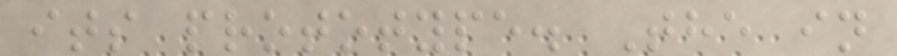its prototype. The in
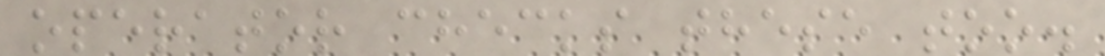operator checks these too.
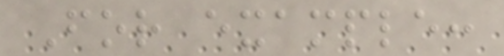For example:
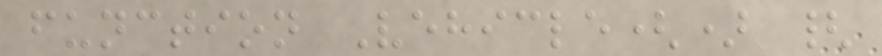function Vehicle() {
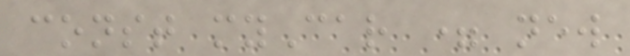const myCar = new
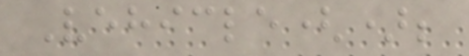Vehicle();
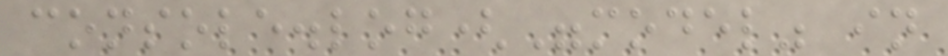console.log("model" in
